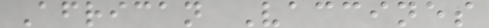African Vaccines
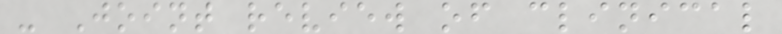- Joint review of clinical
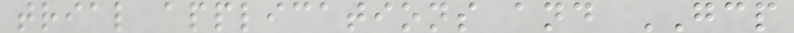trial applications and GCP
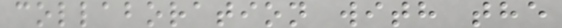collaboration with the
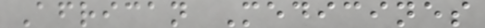African Medicines
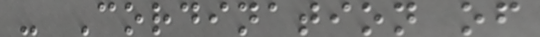- Cordination of
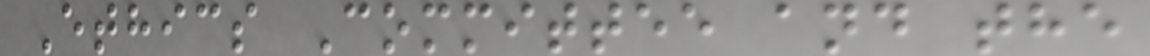Ethics Committee and the
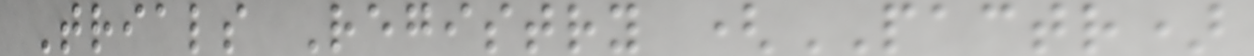Trials Registry (PACTR)
